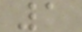1
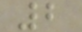2
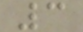3
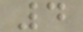4
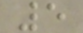5
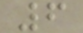6
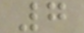7
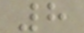8
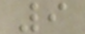9
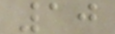10
